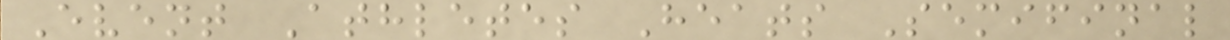Event Athletes Heats Semifinal
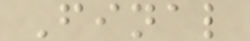Final
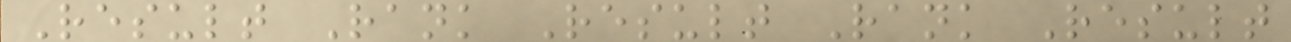Result Rank Result Rank Result
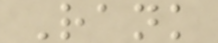Rank
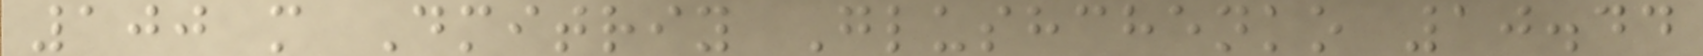100 m Dmitriy Glushchenko 10.44
